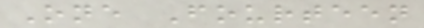One Fourteen
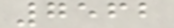7562
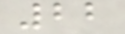22
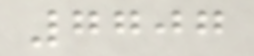7707
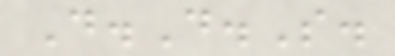D.D.S.
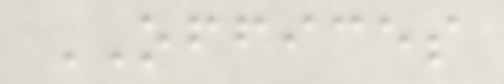OFFICES
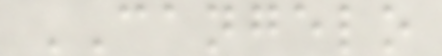CANGELO
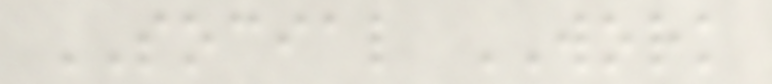SOCIAL WORK
